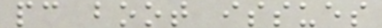pc boot issues
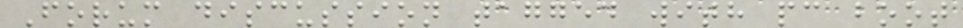Forum discussion tagged with pc boot
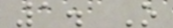1. O
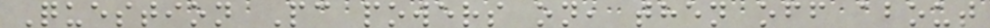Question Pc powers on, then off about
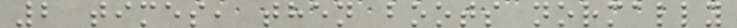2 times, then boots normally
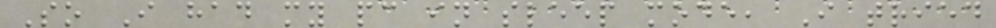So I had my pc in sleep mode, I tried
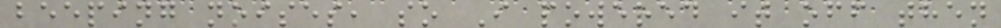beeping noises, so I powered it off then
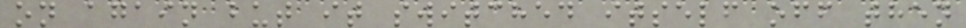on again but it switched itself off then
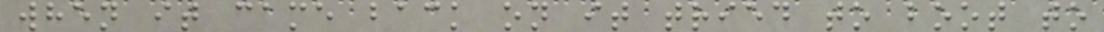when it came back on it tried to boot to
